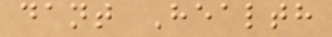dant Health
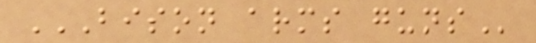BISON ARMS GUNS
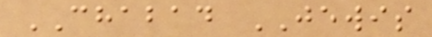CHABAD JEWIS
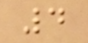4
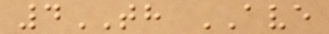4TH AVE
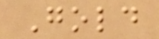Gold
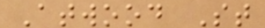Atwood St
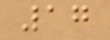17
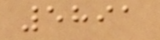5891
